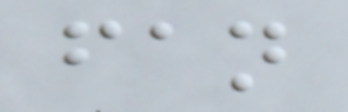fan
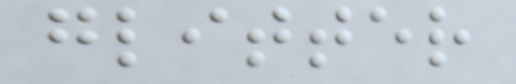glitter
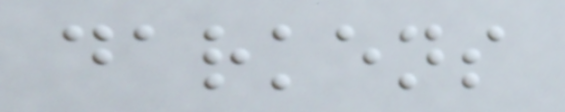darkens
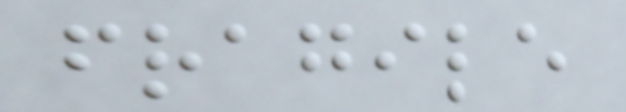fragile
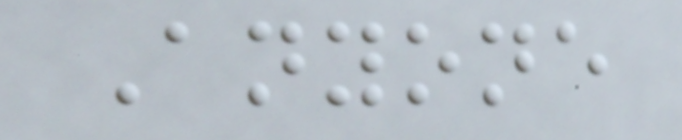Anyone
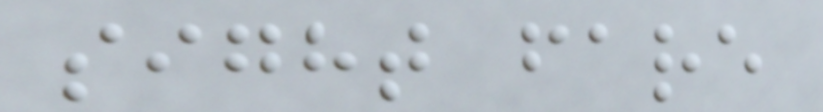sight fare
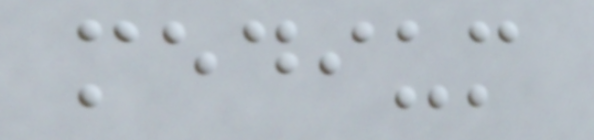medium
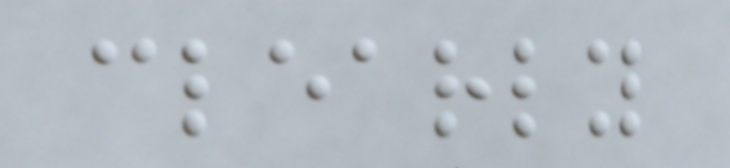clearly
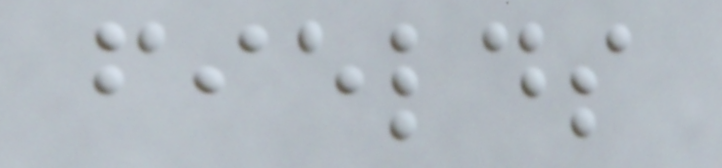fields
